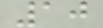10
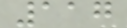117
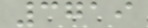3719
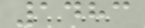1483
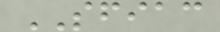SFIAC
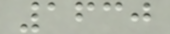1630
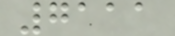7111
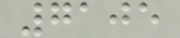7105
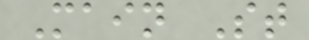Main St
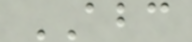ABC
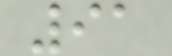91
